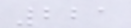221
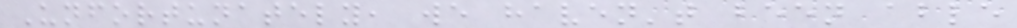Unfortunately, we haven't been able
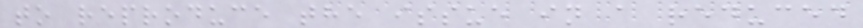to reproduce the issue in a reduced
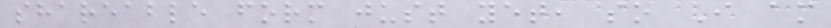shareable form just yet, so I am
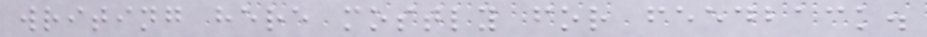writing here mostly for feedback.
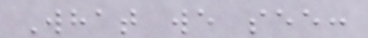What we see:
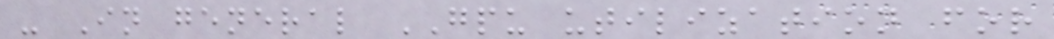- In general GPU utilization for
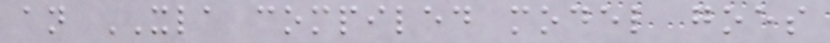an XLA compiled model goes
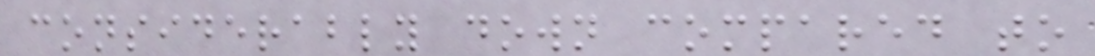considerably down compared to
